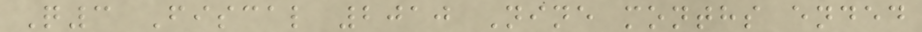Q3 Fiscal 2010 Nine months ended
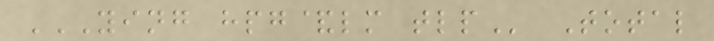YING HPG&LM TLP Total
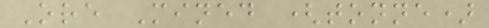Ore Mined (tonne)
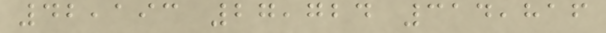42,193 27,724 314,816
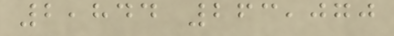2,844 263,070
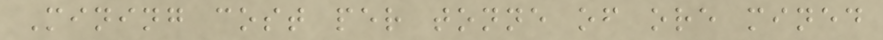Mining cost per tonne of ore mined
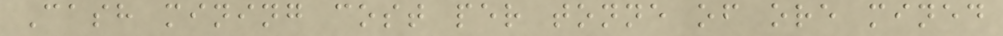Cash mining cost per tonne of ore mined
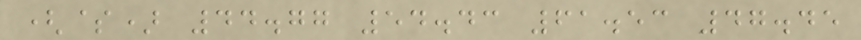($) 44.77 54.43 61.53 47.45
